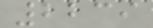2239
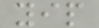yip
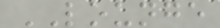LOUNGE
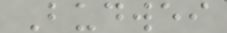Budwei
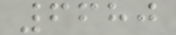6680
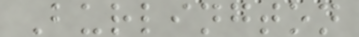Burlington
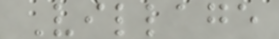Village
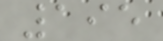195
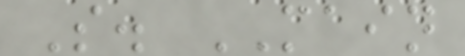S. MAIN
